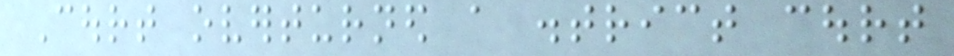Court overturned a district court
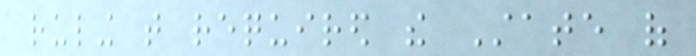ruling that required the State of
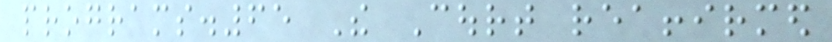programs.65 The Court reaffirmed
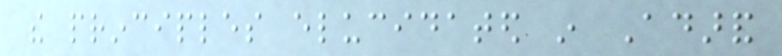the principles elucidated in Adarand
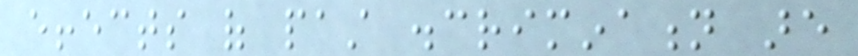effects of past discrimination are
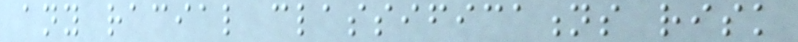any racial classifications risk
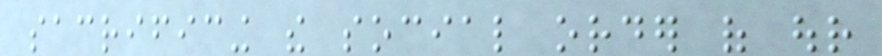sacrificing the social order of our
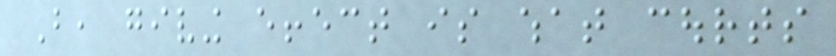But, giving effect is what courts
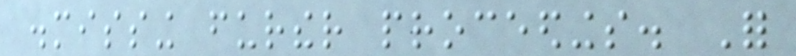dismissing further proceedings. For
